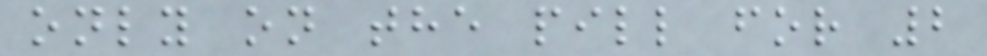only on the pill for 2
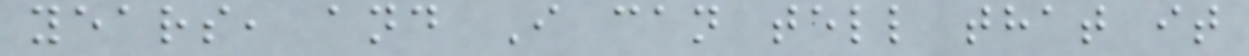years, and I can tell that it
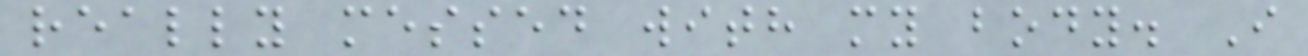really messed with my body. I
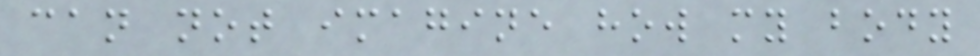can not imagine how my body
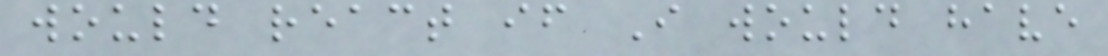would react if I would have
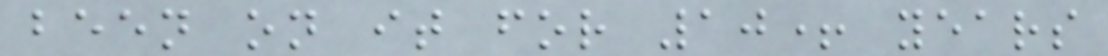been on it for 10+ years
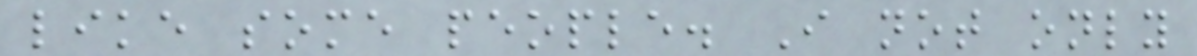like some people. I not only
